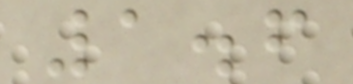1.6
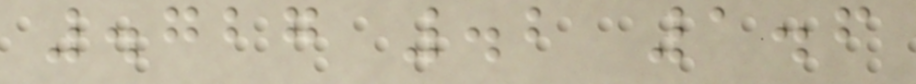.727 .2 1.6
